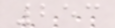253
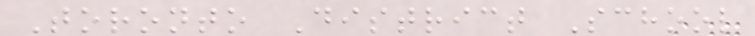Toronto District School
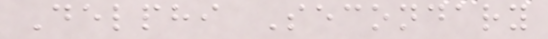Delphi Secondary
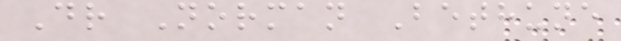Dr Norman Bethune
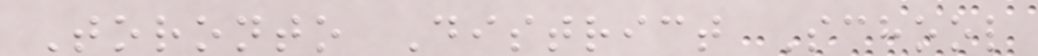Toronto District School
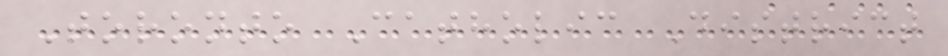Toronto Catholic District
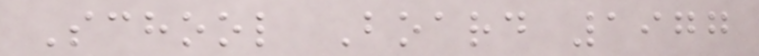School Board 1977
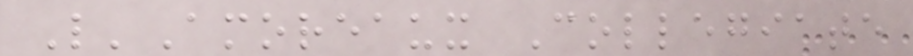L'Amoreaux Collegiate
